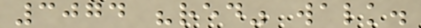3074 "red" walk.
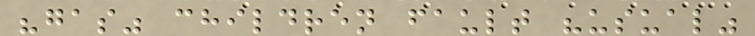"gas" children fault "usual"
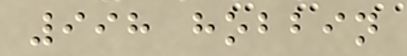998 hobbin
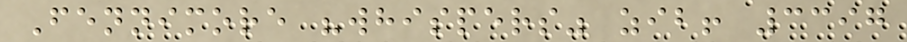Fennimore "whispers" zib! 3397
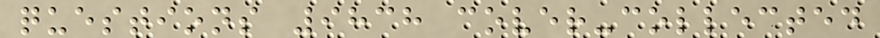questions 9838 cover-collected
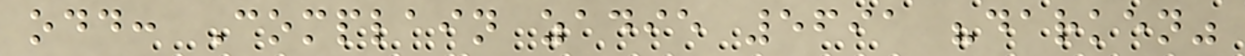odd: Complain zadie 5691 "darken"
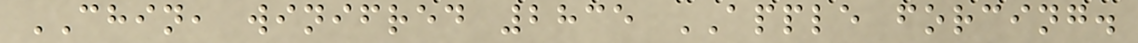CHIN, winifred 2835 APPLE forcing.
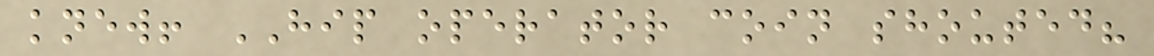knew! HIP operator coin shouted?
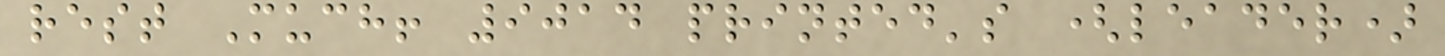rest Much! 9014 printed's (leader)
